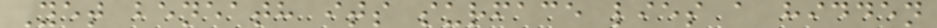Yet beneath its surface lies a hidden
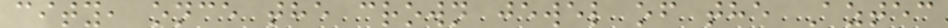city, once the crown jewel of the Aztec
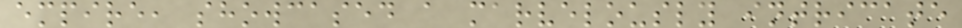empire, showcased a marvelously intricate
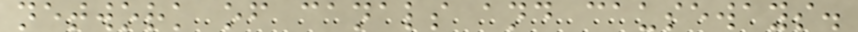network of canals and causeways.
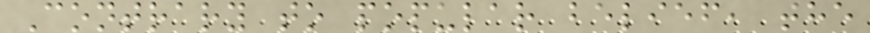Contrary to popular belief, the
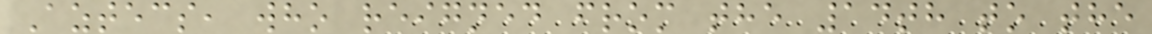Aztecs, who reigned from the 14th to the
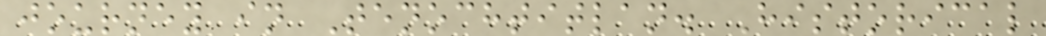journey in Tenochtitlan. Historical
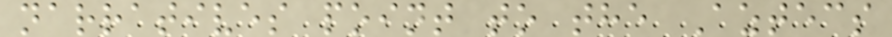narratives point to the Aztecs
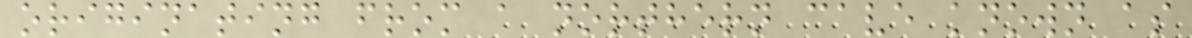originating from a northern cave known as
